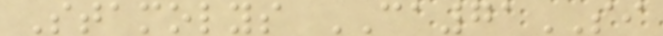Stamolys CA71SI
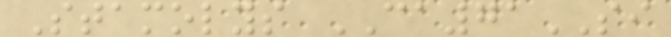Stamolys CA71SI
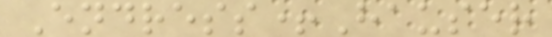Endress+Hauser
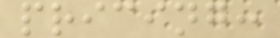pricing:
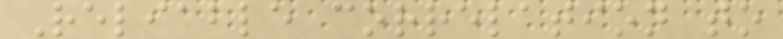Reliable correlation to
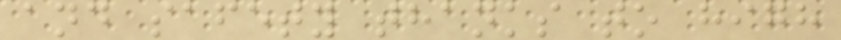and safety thanks to high
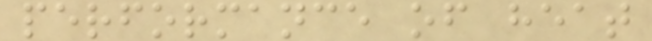performance of heat
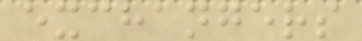exchangers
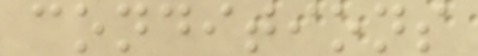conditions
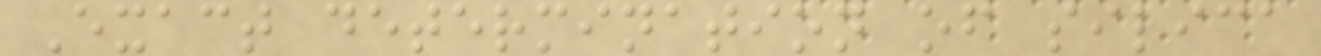Exact determination of silica
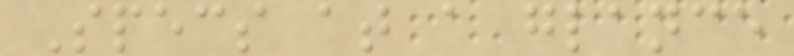Specs at a glance
